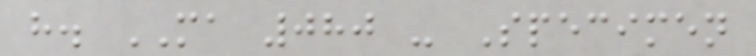h. MA 080 - Specimen
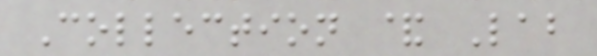Collection & Lab
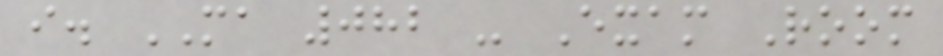i. MA 082 - Exam Room
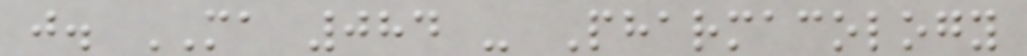j. MA 084 - Pharmacology
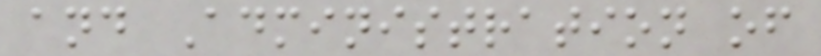and Administration of
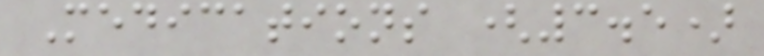Medications (3.5)
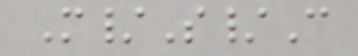M/S/C
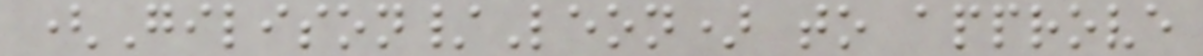(Gilison/Leon) to approve
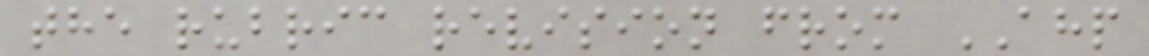the rubric revision from AHP
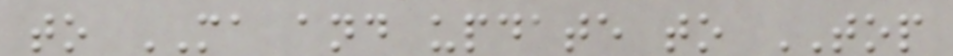to MA and update to TOP
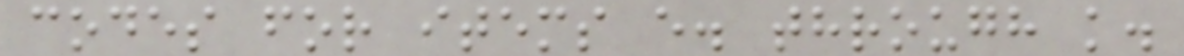codes for items e. through k.
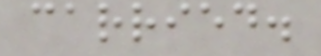carried.
